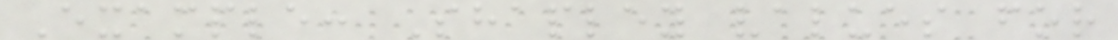Example: Shapley values for
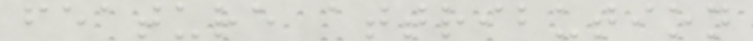feature attribution
